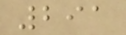291
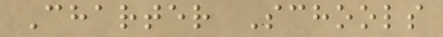Charter Schools
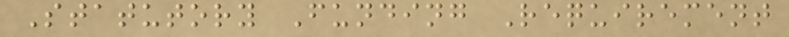Statutory Funding Requirement
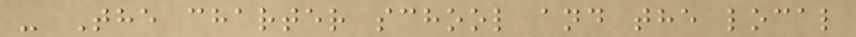- The charter school and the local
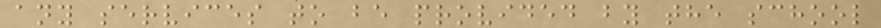any services to be provided by the school
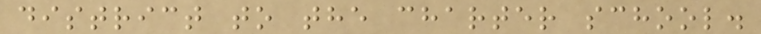district to the charter school.
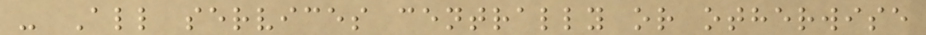- All services centrally or otherwise
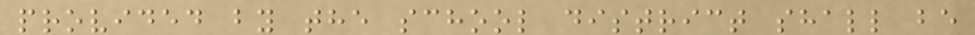provided by the school district shall be
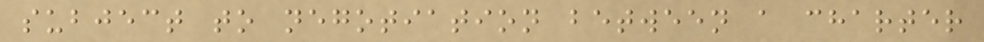subject to negotiation between a charter
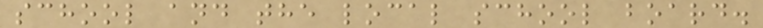school and the local school board.
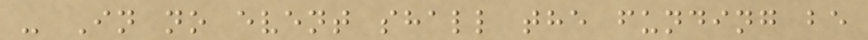- In no event shall the funding be
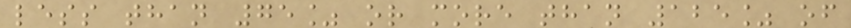less than 75% or more than 125% of
